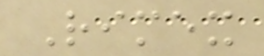Rimex
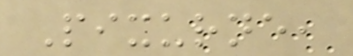Pixurne,
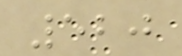520
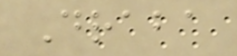Draba
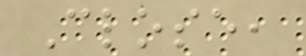Close,
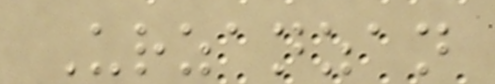Urzanzan
